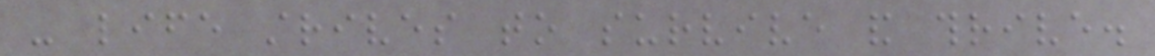- life strives to survive and thrive.
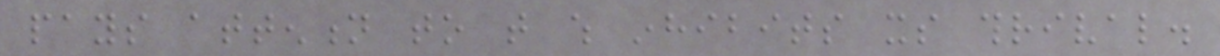pays attention to that which inhibits its thrival.
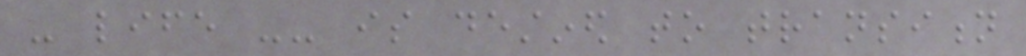- life -- is destined to transition
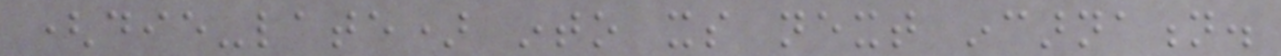(die-late) into its next incarnation.
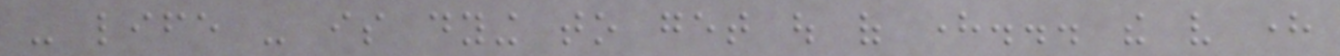- life - is dying to get out of here... the very here
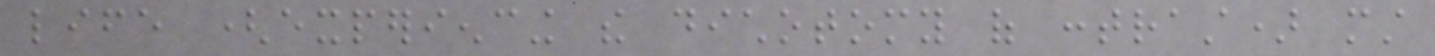life (experiencing the dichotomy of contrast) must
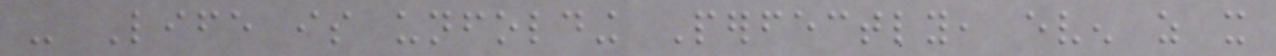- Life is unfolding Perfectly, even as it
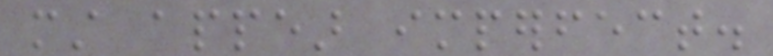must appear imperfect.
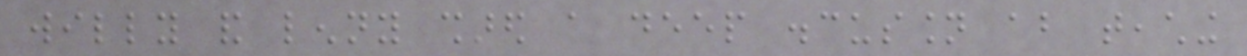willy and lenny shared a deep discussion about teaching
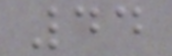44
